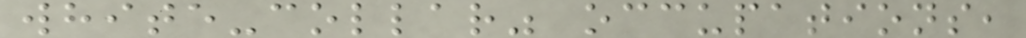white-collar" occupations,
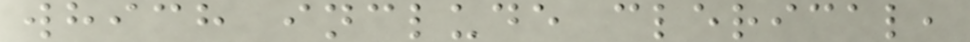which include clerical,
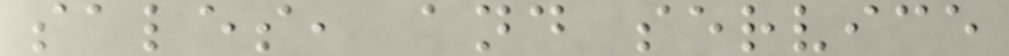sales, and service
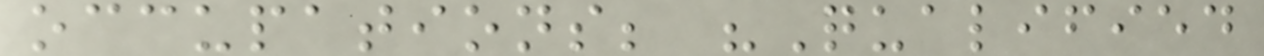occupations; "Qualified
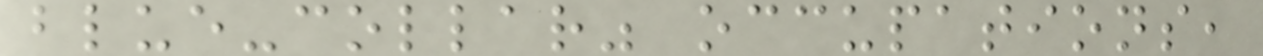blue-collar" occupations,
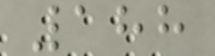188
